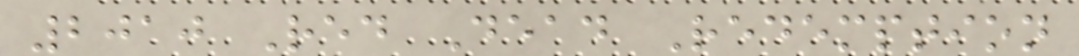2010 Red Dead Redemption
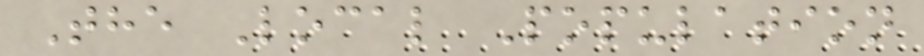The Local Population
